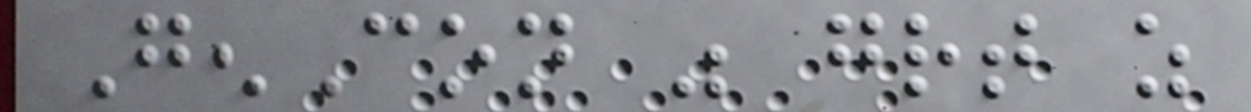GenCon was great as
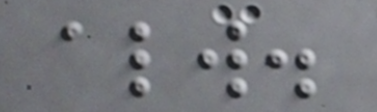always.
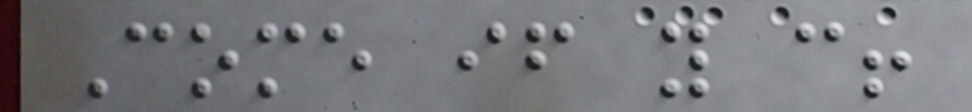Come if you can!
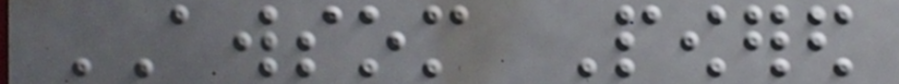AWSOM Powered
